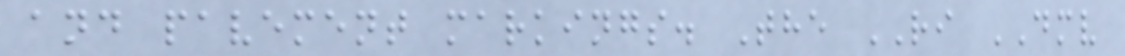and pavement markings. The RI DMV
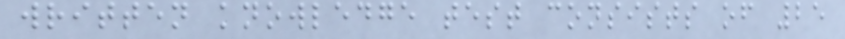written knowledge test consists of 25
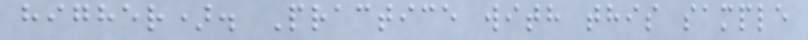higher). Practice with this sample
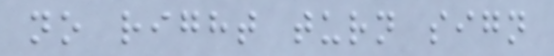no right turn sign
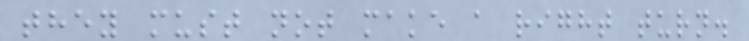they must not make a right turn.
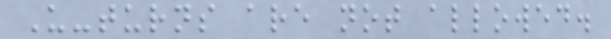U-turns are not allowed.
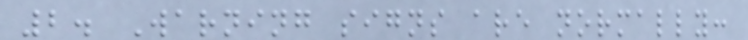2. Warning signs are normally:
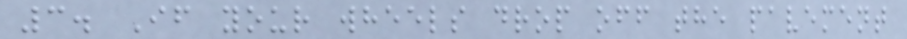3. If your wheels drop off the pavement
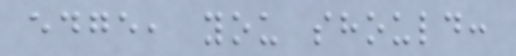edge, you should:
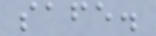safe.
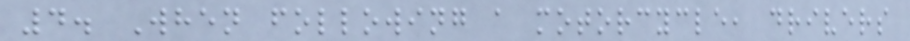4. When following a motorcycle, drivers
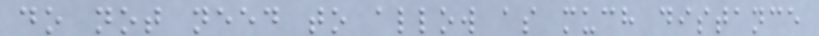do not need to allow as much distance
